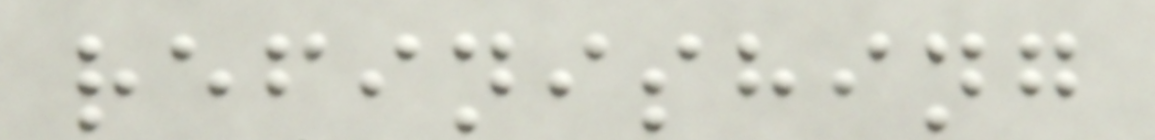refinishing
